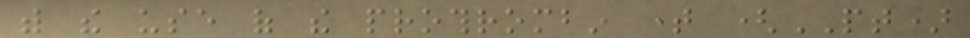with the use of the prothrombin time (PT)
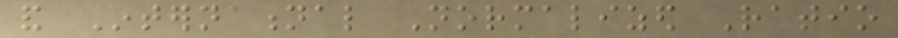and International Normalized Ratio
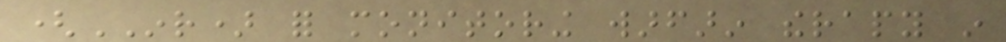(INR) for monitoring warfarin therapy in
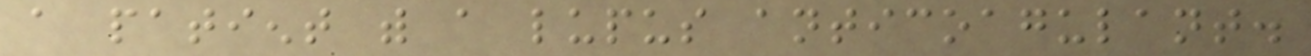a patient with a lupus anticoagulant.
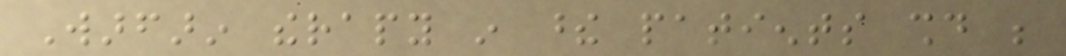Warfarin therapy in these patients should be
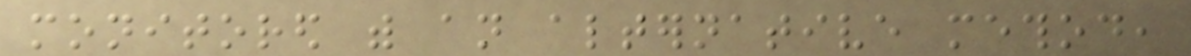monitored with an alternative method,
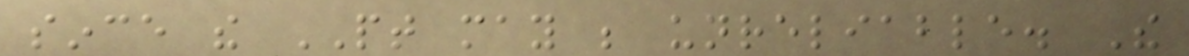since the PT may be unreliable. The
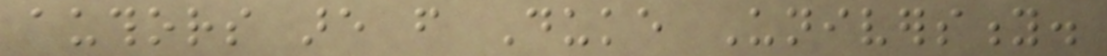authors are from Duke University.
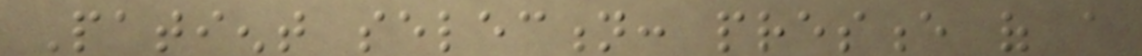Patient selection: presence of a
